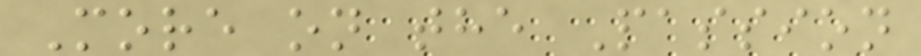More on the Passion
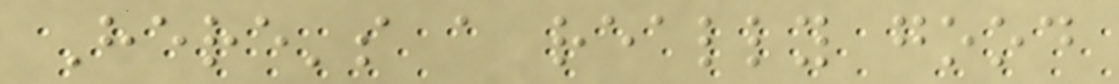Here's a really good
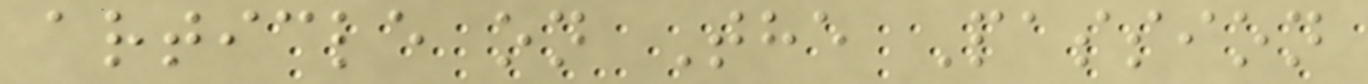article on The Passion
